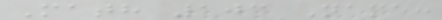Math 103 Name:
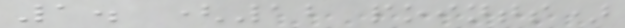1. (12 points)
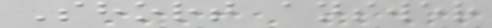Short answer
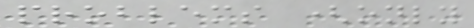problems (only
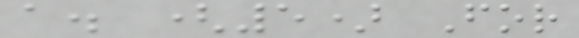a. (5) For
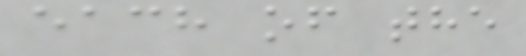each of the
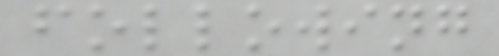following
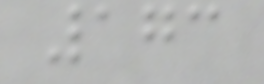173
